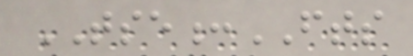TSE:FTS
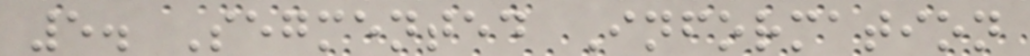5. Segmented Information
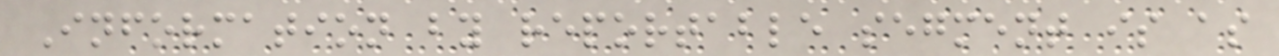Information by reportable segment is as
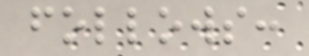follows:
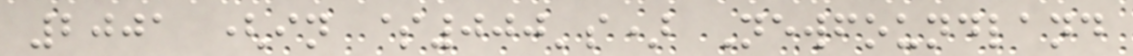2001 (in $000's) Newfoundland
